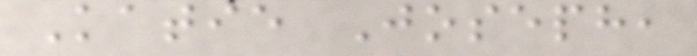Katie Joseph,
